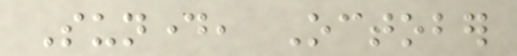Sunday, October
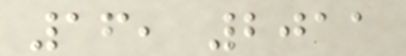16, 2011
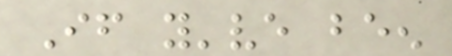If you've been
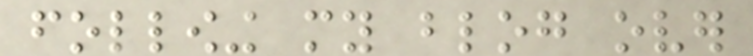following my blog over
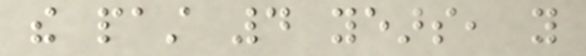the past 4 years, you
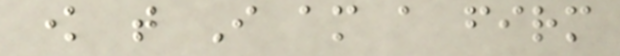know that I am a firm
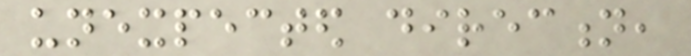unexpected direction,
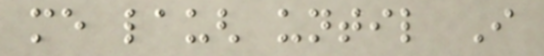me laugh until I
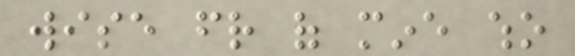wise friend of mine who
